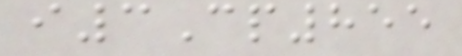i3Cp855
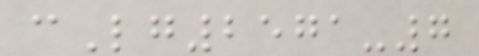cLg2571-7
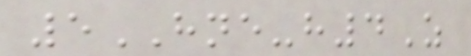5HNE-h4Z
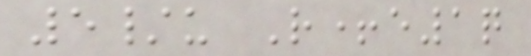5/u R+e1q
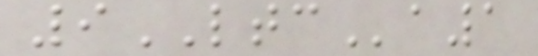9LTCa1
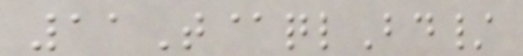11T@qlBd/
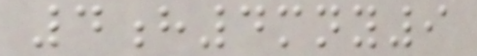4h4mny9
